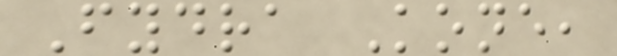Fydra Kone,
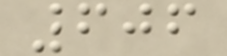606
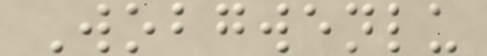Wobgwenlu
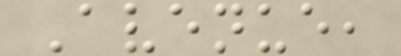Avenue,
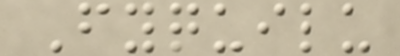Fyquilu
